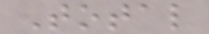Total
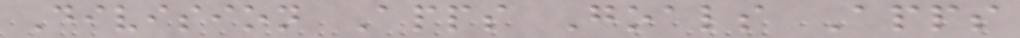Division Apps Goals Apps
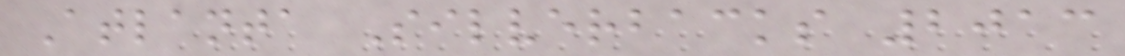Atlanta Silverbacks 2013
